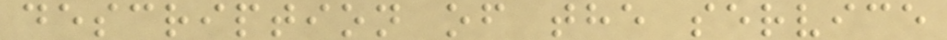description of the service
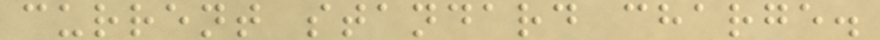current standard charge.
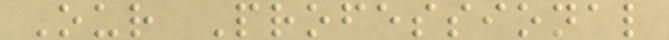Our Professional
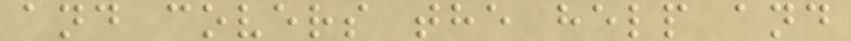and covers the help and
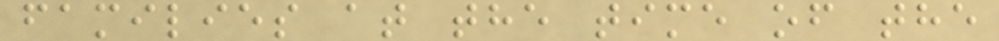families at the time of the
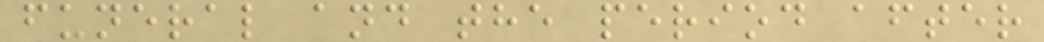funeral and the period after
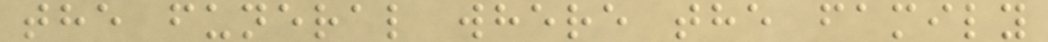the funeral where the family
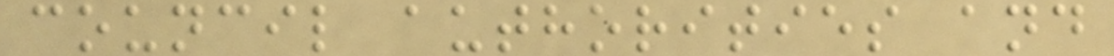council authorities and
